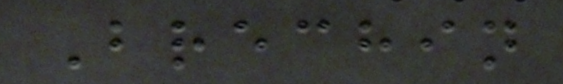Brechin
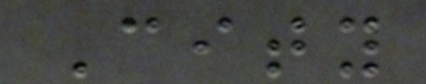City
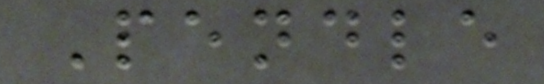Pendle
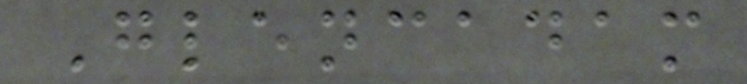Glencadam
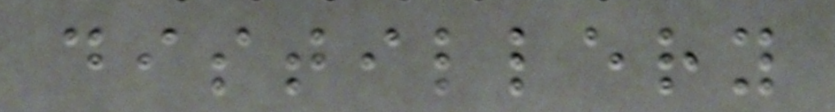distillery
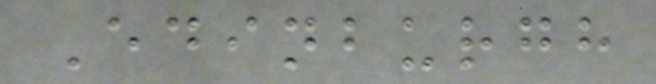Edinburgh
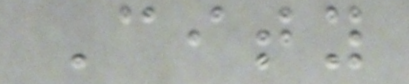City
